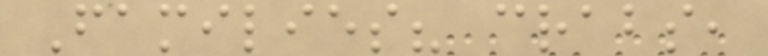Families? crabs,
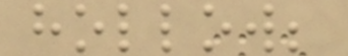hollow;
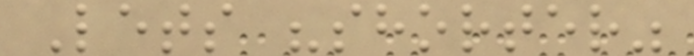Lets "shorter"
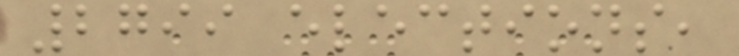2799 elections,
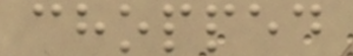chopped
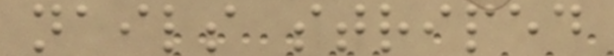nails striped
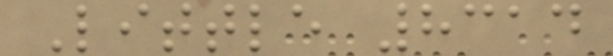Little 8314
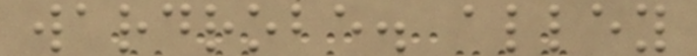wardrobe. alley
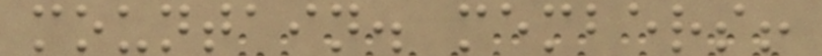mountain. members!
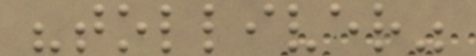"tolliver"
